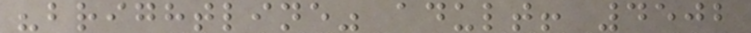"brightline" adult! 4502
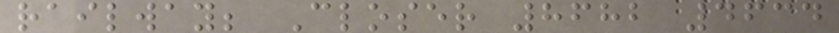railway; Closer 8682 4634
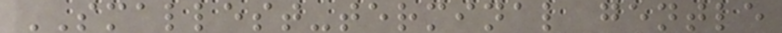SMALLEST-terminal gentle
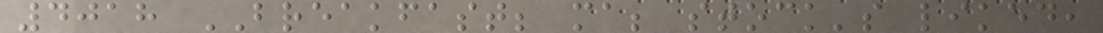4018 BREAKFAST; ma; stock's liked,
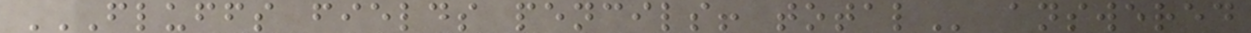FLUFFS FIELDS PENCILS! TOTAL answered
